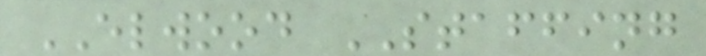ELWOOD STAFFING
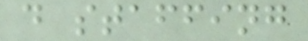d staffing
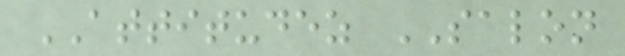ATTITUDEZ SALON
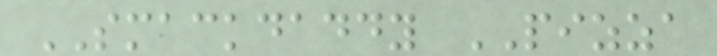SMACKDADDY PIZZA
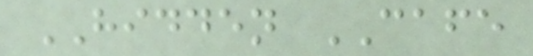HIDDEN CAFE
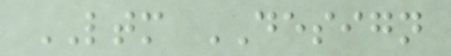LTM DESIGN
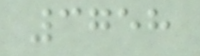3758
